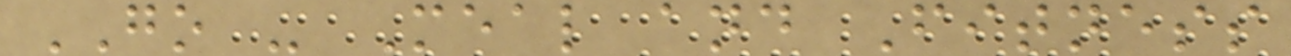GO - Meal and Fitness
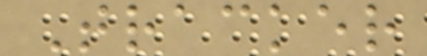Tracker
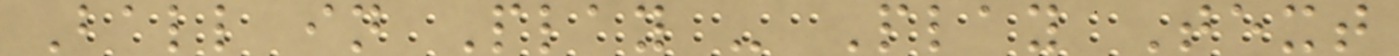Ball in Play - Play Text
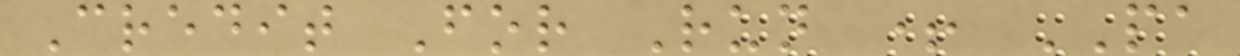Credit For Run + PA
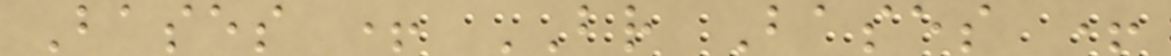Bases + BR Bases +
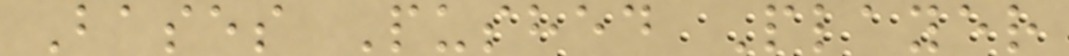Bases Pushed Player
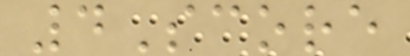4Score
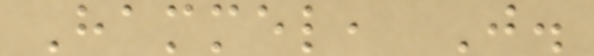Hammel, J.
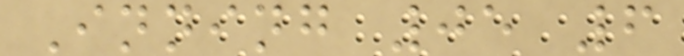Inning 05 6
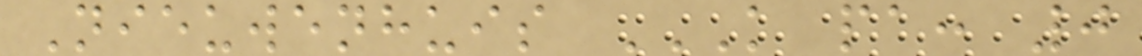Nieuwenhuis K PA: 0
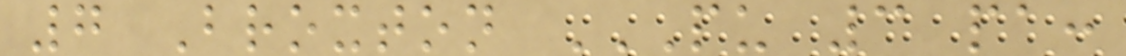7 Broxton PU 3 PA:
